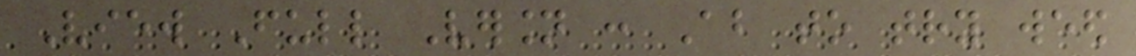View Full Version : About to try weed
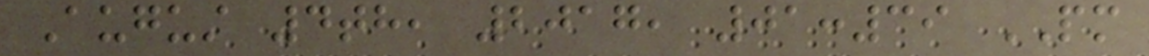August 4th, 2017, 01:39 PM
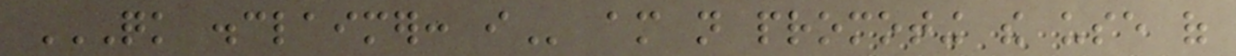QUICK DISCLAIMER: I am not promoting the use of
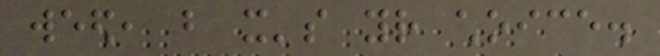weed, but it's your choice.
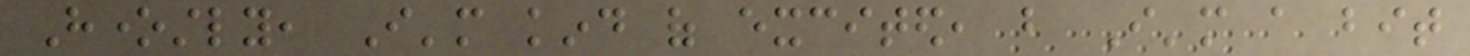Honestly, I'm kind of excited, but I'm a bit
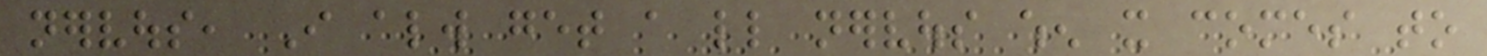nervous, I always get a little nervous when it comes to
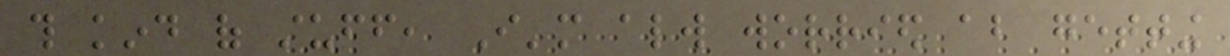this kind of stuff, I'm always worried about getting
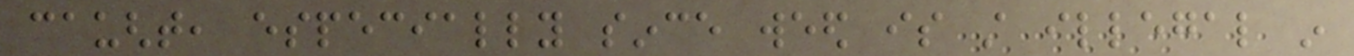caught, especially since weed is still illegal in
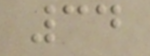34
